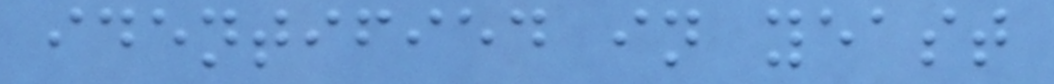identified in yeast
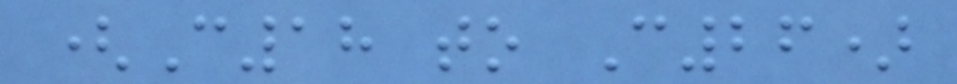(C18 to C26)
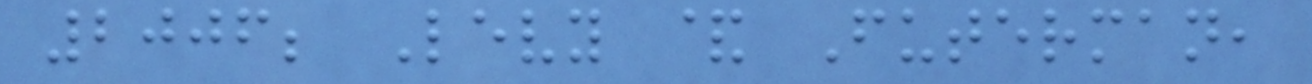2006; Levy & Futerman,
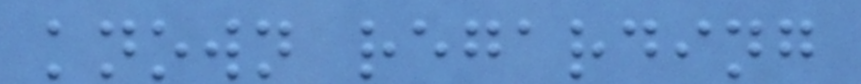known regarding
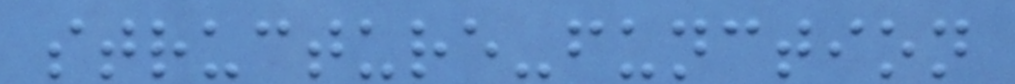structure-function
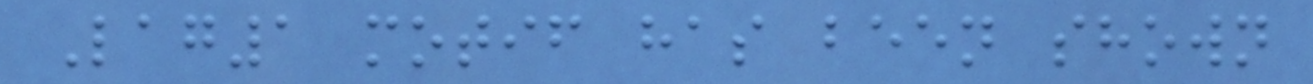Lag1 motif has been shown
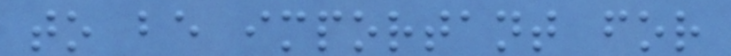to be important for
